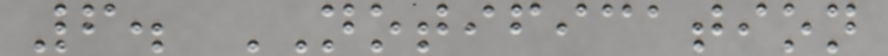6. NOTIFICATION
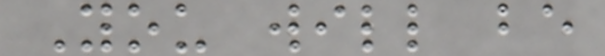You will be
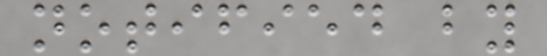notified by
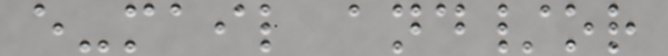e-mail and/or
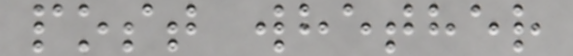post whether
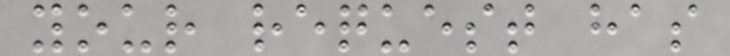your request has
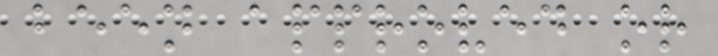been approved or
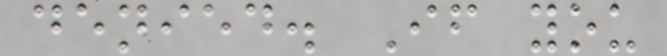denied. If you
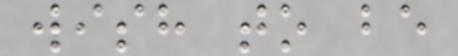wish to be
